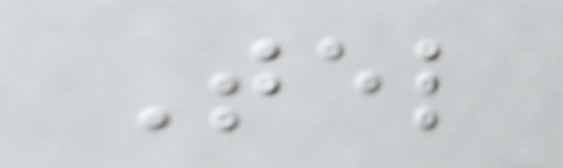Tel
